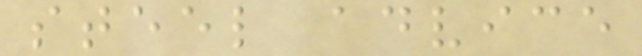steel advice
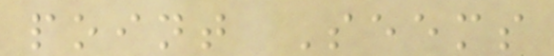point Seems
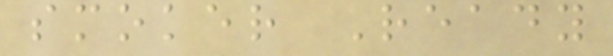smoker Ready
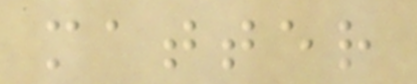matter
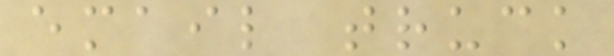email truck
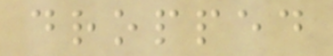dropped
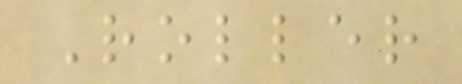Roller
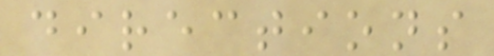directions
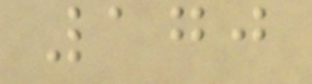170
